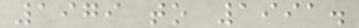1979 to 1991.
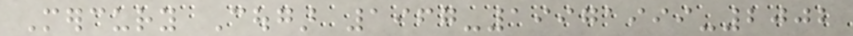Mercury Cougar 1967-19971999-2002
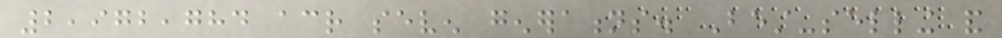2,972,784 across seven generations. Best-selling and
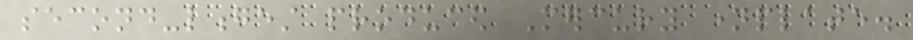second-longest produced Mercury nameplate.
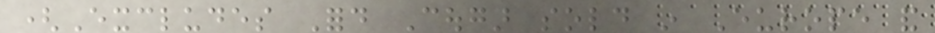(Excludes Ford Cougar sold in Europe and
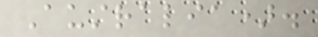Australia).
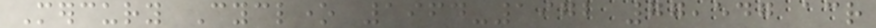Mercury Cyclone 1964-1972 77,547 across
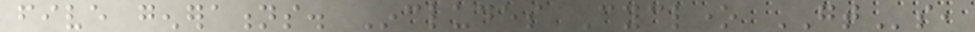five generations. Includes Cyclone GTs,
